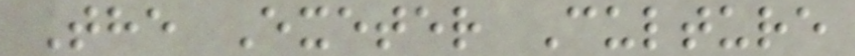The Exeter Culture
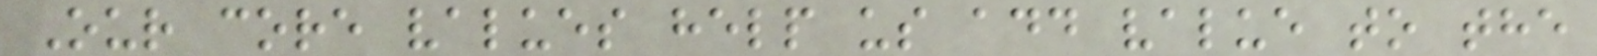Our core values help us add value to the
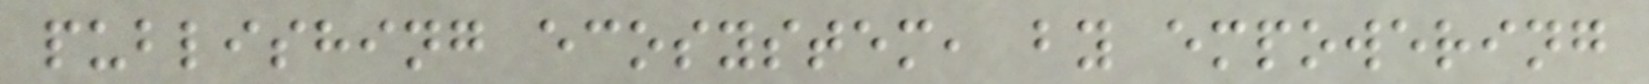publishing ecosystem, by empowering
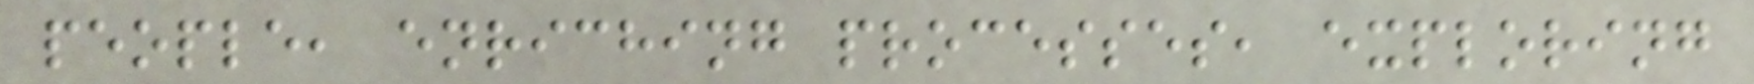people, enriching processes, exploring
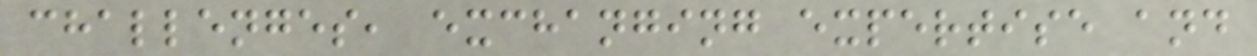challenges, exchanging expertise and
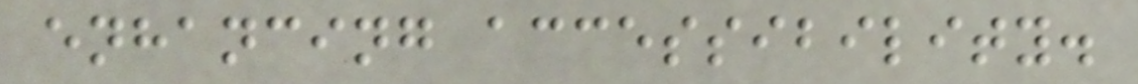enhancing accessibility.
